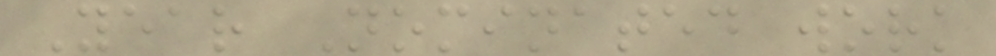Year Nominated work
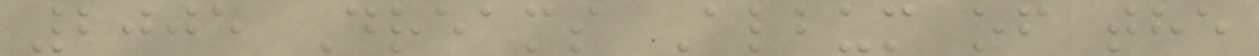2005 Dreams Album of the
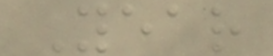Year
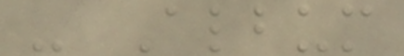- Album
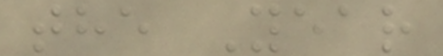the Year
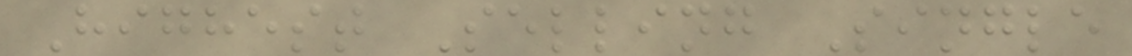Highest Selling Single
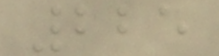225
